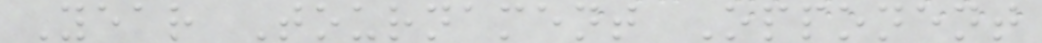Year Tournament Opponent
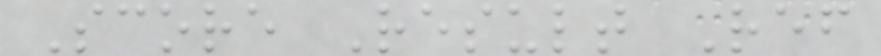Score Result Ref
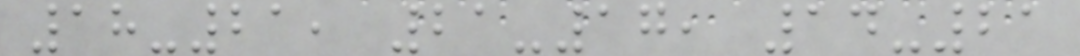18-21, 21-17, 14-21
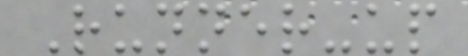Runner-up
